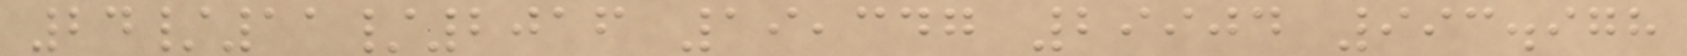24/11/2016 19,347 29904 993.978
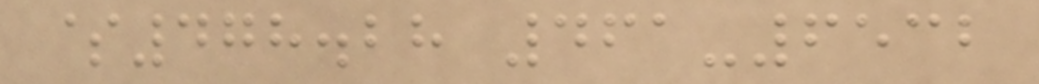$478.28 461-6532
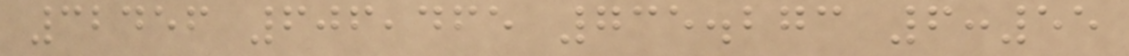32456 606,465 735.273 6:55
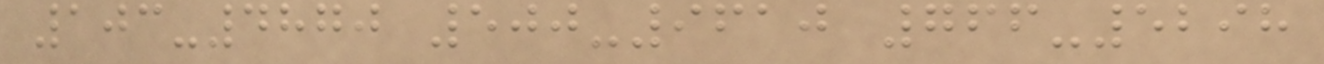103-4870 500-9610 766-5298
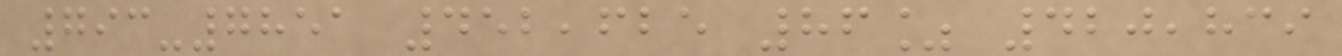793-7851 452,625 86% 420,839
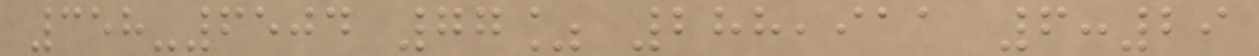358-6504 77% 288,911 6:29
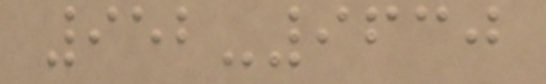952-9630
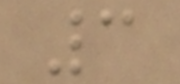3
